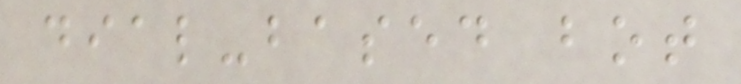dial-based bot
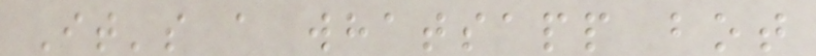It's a whatsapp bot
